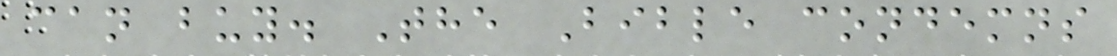can buy. The Bible condemns
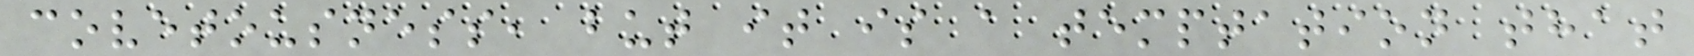covetousness, but it is a temptation that
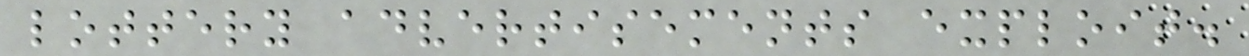lottery advertisements exploit.
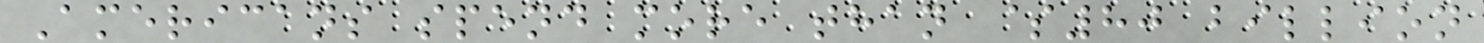Americans spend more than $80 billion
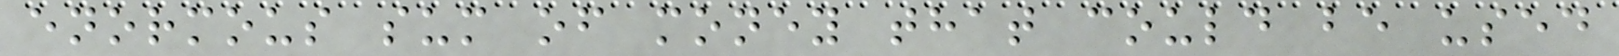enormous sum of money that could be used
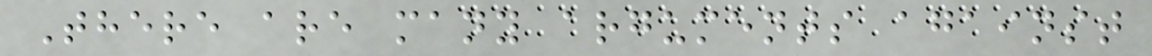There are many arguments against
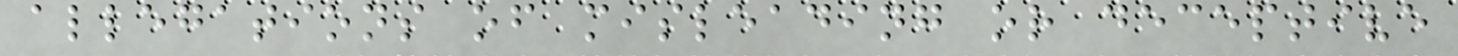allegations of misleading or deceptive
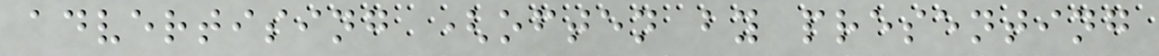advertising (often by presenting
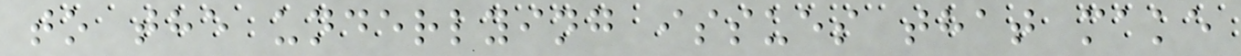to the underlying issues that make
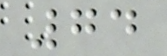74
